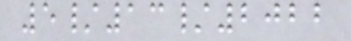5/13/2022
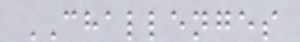CHALLENGES
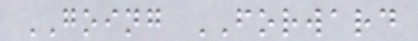GOING FORWARD
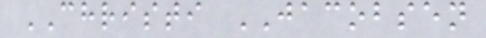CHRISTI JACOBSEN
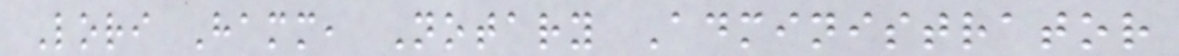Lori Hamm, Notary Administrator
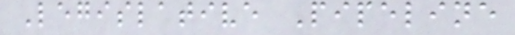Legislative Pipeline
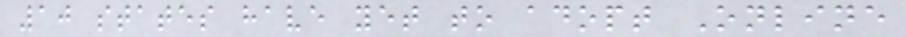10 states have yet to adopt Online
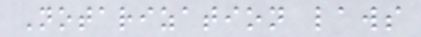Notarization laws
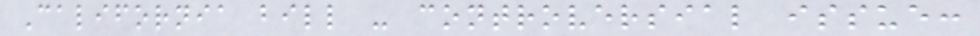California bill - controversial issue:
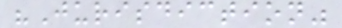"Jurisdiction"
